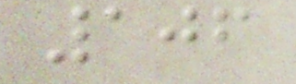106
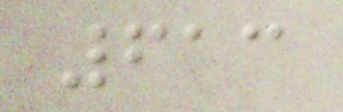613
